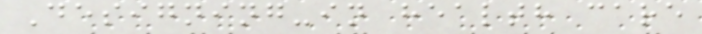Designing-in health care
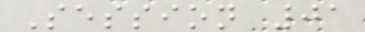Session 01
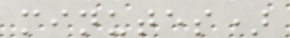minutes)
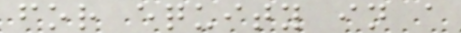for equity in a
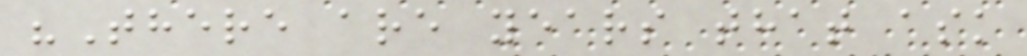"There are years that ask
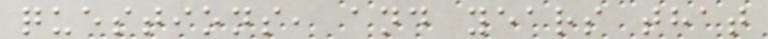questions, and years that
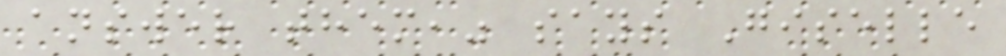answer them," says Giselle
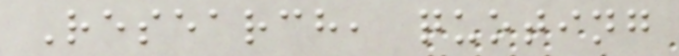Research, quoting
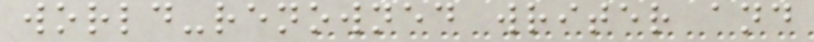world-renowned writer and
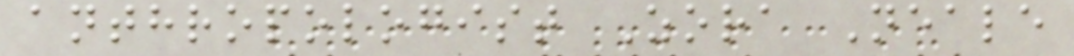anthropologist Zora Neale
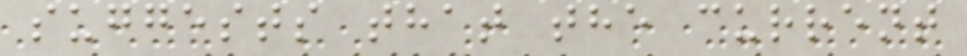suggests that the current
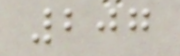207
